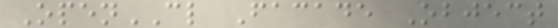OpenCL Facade Object
